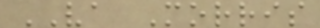VA Morris
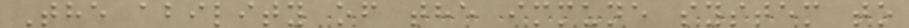The ability of the immune system to
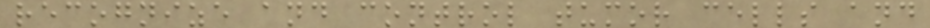recognize and control tumor cells and
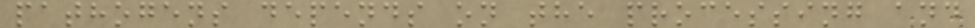pathogens depends on the processing and
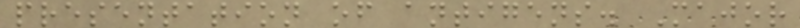presentation of antigens. Major
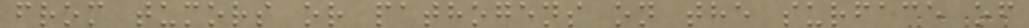from tumors or pathogens on the surface of
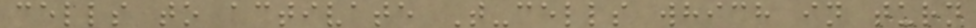cells to activate T-cells which in turn
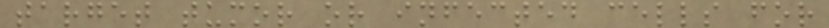target tumor or infected cells for
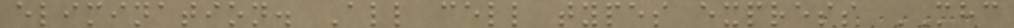elimination. All cell types express MHC
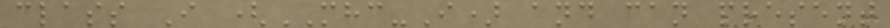class I (MHC-I) and can present
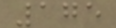175
